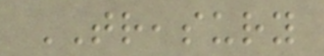TREASURY
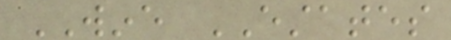WINE ESTATES
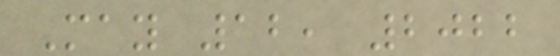May 12, 2022
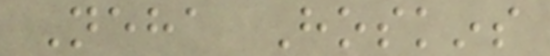Neha Hoskins
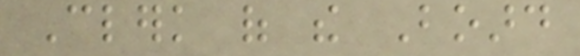Clerk of the Board
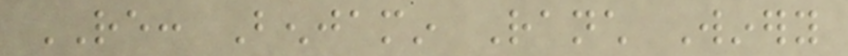RE: Benjamin Ranch Winery
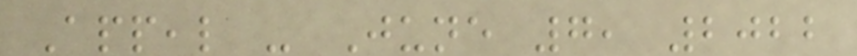Appeal - June 7, 2022
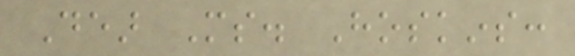Dear Ms. Hoskins:
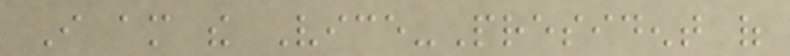I am the Vice-President of
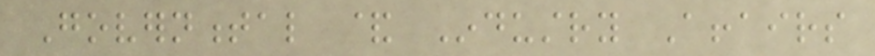Governmental & Industry Affairs
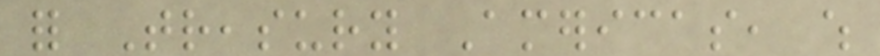for Treasury Americas, which
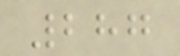287
